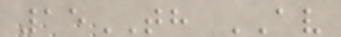15TH AV
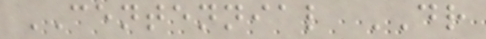CENTENNIAL DR
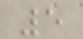5
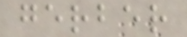gerber
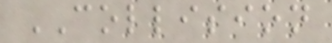COLLISION
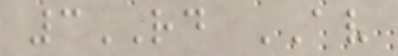3RD AV
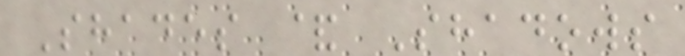Shades & Shadows
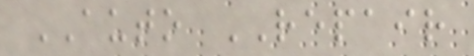AUTO REPAIR
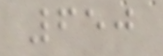650
